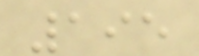195
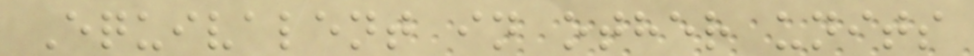Equivalent in other units
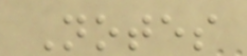Notes
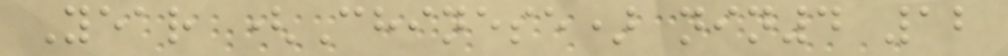Year (Chinese) nin4 12
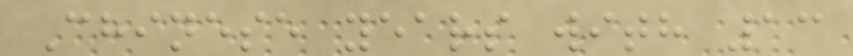Chinese years with 13
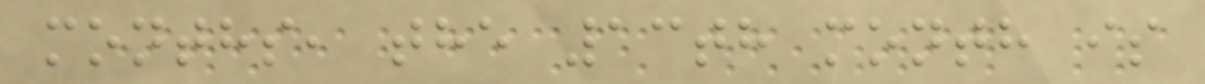months, the 13th month is
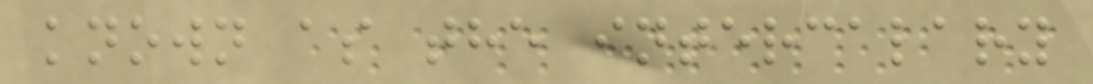known as the intercalary
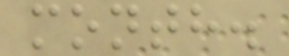month.
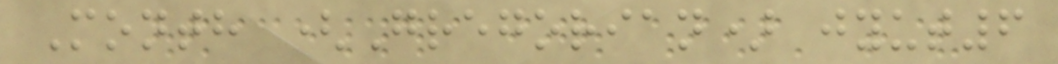Month (Gregorian) jyut6
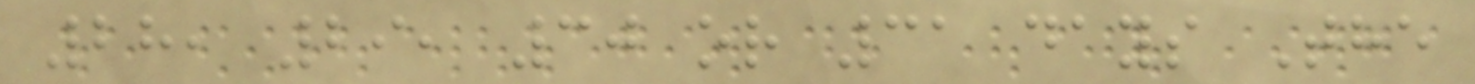28, 29, 30 or 31 days The
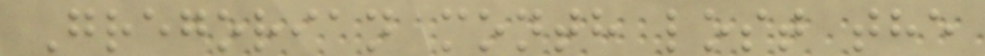Gregorian month lost the
